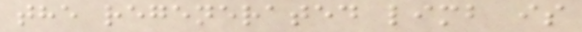the regenerated limb is
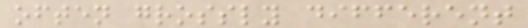often grossly different
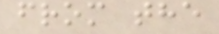from the
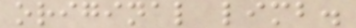original limb.
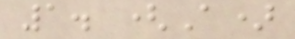1. (A)
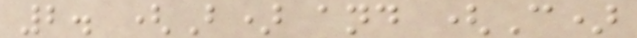2. (B) and (C)
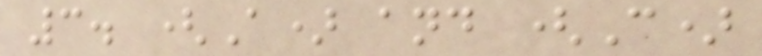3. (A) and (C)
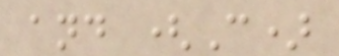and (C)
